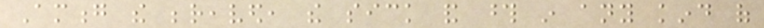Among the bereaved, the sick and those in any kind of
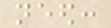need:
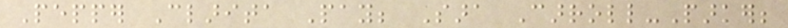Pepper Clarita Pay; Sara Carroll-Parker;
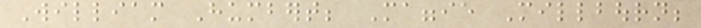William Humbert; Maggie Millbourn;
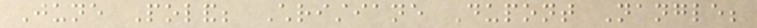June Poland; Christiane Dupont Nangle;
